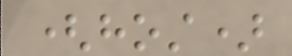(host)
